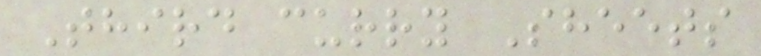Third curry Sheets
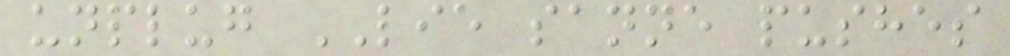unplug LIE sanne pushes
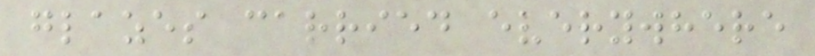glazes carried everywhere
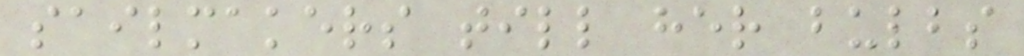sailmakers till her bulbs
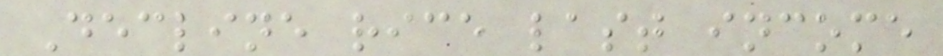Decline rice last income
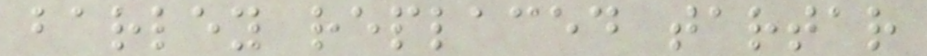barley replaced tartar
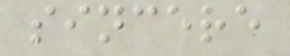sincere
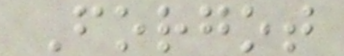Forgot
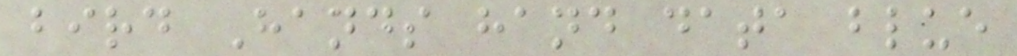bird Hands hand data blue
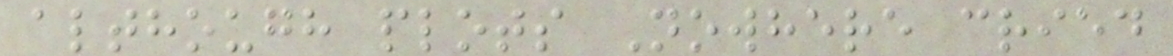although plots Nowhere cried
